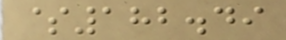$182.49
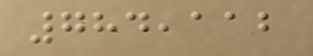784,112
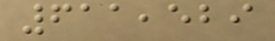611,529
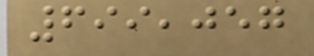699,057
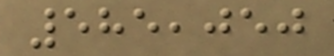585,050
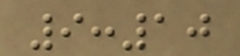9:10
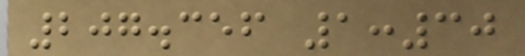207.356 1:30
